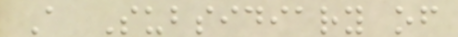A Subsidiary of
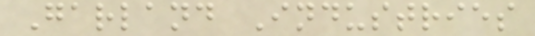Garland Industries
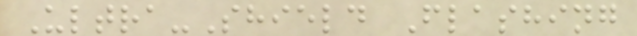Ultra-Shield Flashing
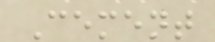Cement
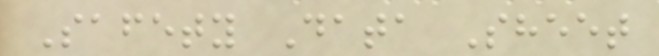Safety Data Sheet
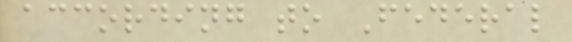according to Federal
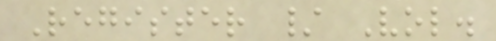Register / Vol.
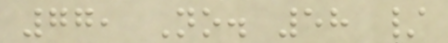77, No. 58 /
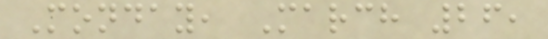Monday, March 26,
